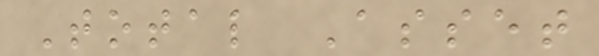Total Asset
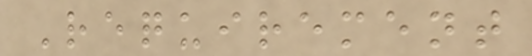Requirement
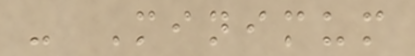- Minimum
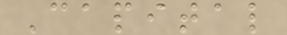Capital
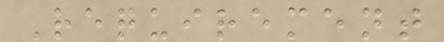Requirement
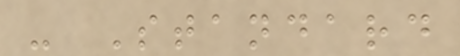- Standard
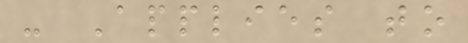- Applies to
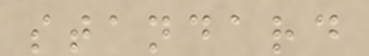standard
